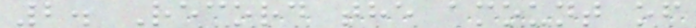2. Record the amount of
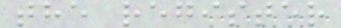the register
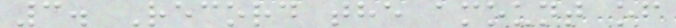3. Record the amount of
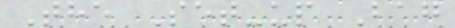The Set-up Bag
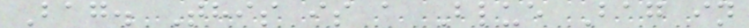Bag. This is a Blue Bag in
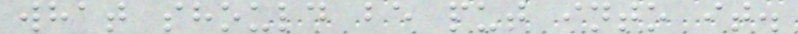what should be put into it.
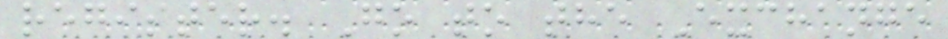register. Go to the Exchange
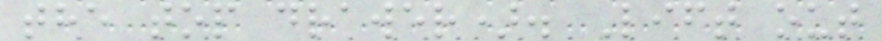the top drawer). Lift out
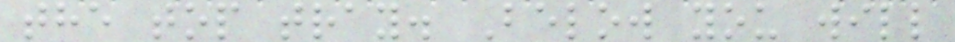the top tray. Below you will
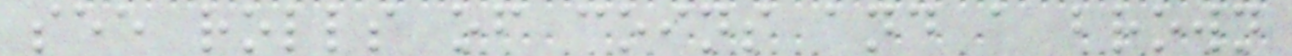see rolls of coins and a brown
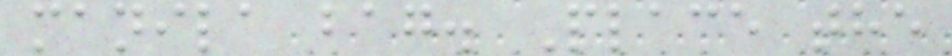manila bag. Place the
